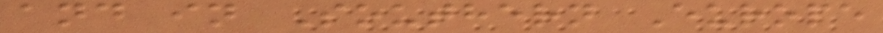and in Southern Europe
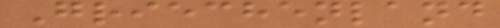Griechenland
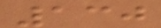130
